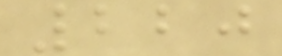220
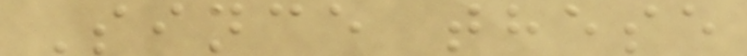Since these
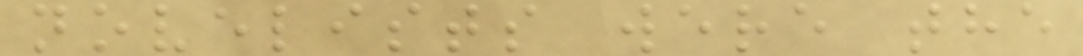novelists were the
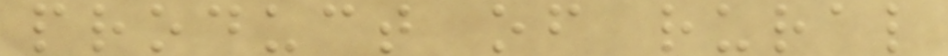product of rural
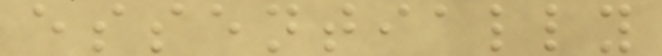essentially
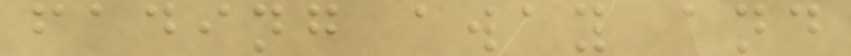fading away and
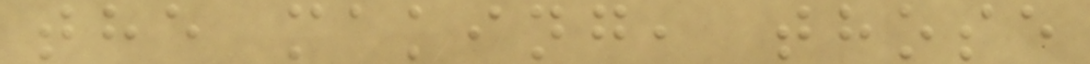the making, those
